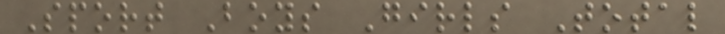Sport Boys Girls Total
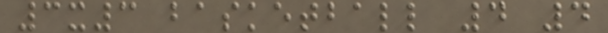3x3 basketball 4 4
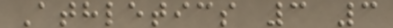Athletics 3 3
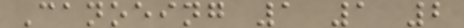Canoeing 1 1 2
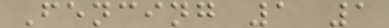Fencing 1 1
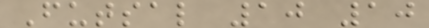Futsal 10 10
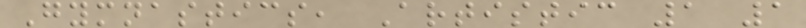Gymnastics, Artistic 1 1
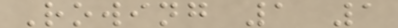Rowing 1 1
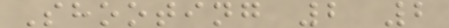Shooting 2 2
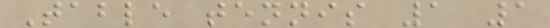Table tennis 1 1
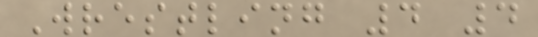Wrestling 4 4
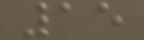15
